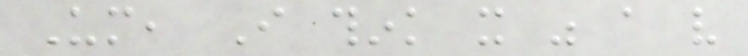Um, I think it was a very
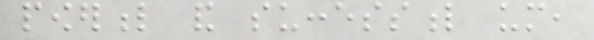powerful and successful um,
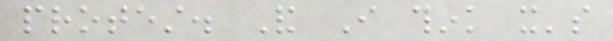protest. And I think it's
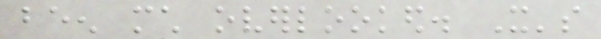been much overlooked. It's
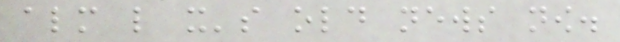almost like it's old news now.
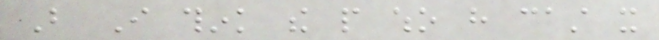But I think the people who have cast it
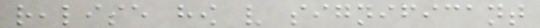realise how very significant
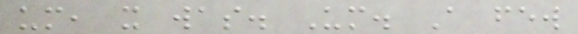um, it was. Um. A few
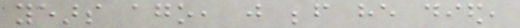years ago, just before he died,
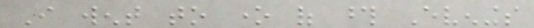I went to one of those Evenings
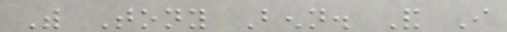With Tony Benn. And I
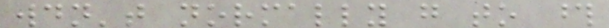wouldn't normally go to those
